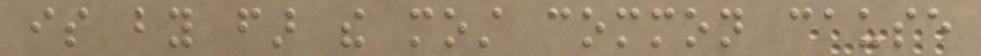is by far the most common cause
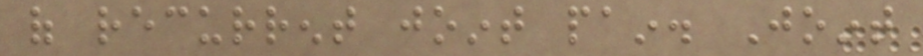of recurrent joint pain. Joint
